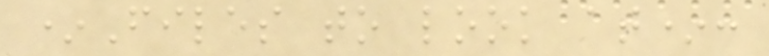*Files to look at*:
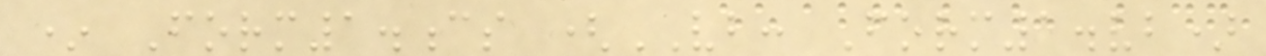* Form1.cs (VB: Form1.vb)
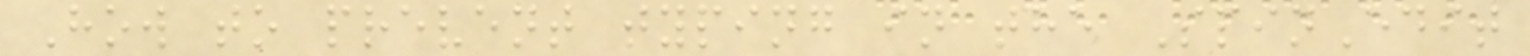How to prevent typing in the SpinEdit
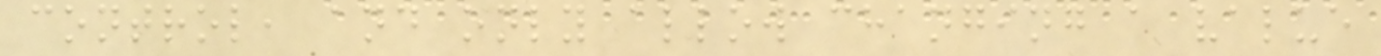control, and only allow changing a value
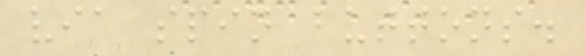via spin buttons.
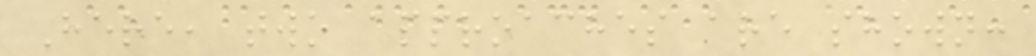Here, two approaches are shown:
